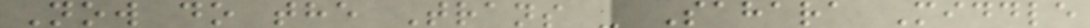Now do the Trans - Sahara Middle
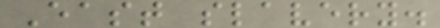East slavery.
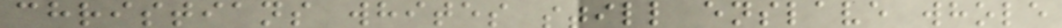christians whites still enslave whole
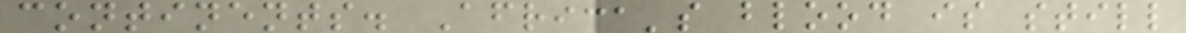continents. Africa's blood is still
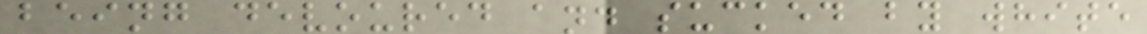being devoured and sucked by white
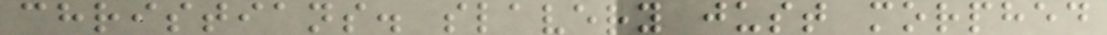christians. slavery just morphed
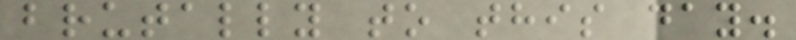brutally to this day.
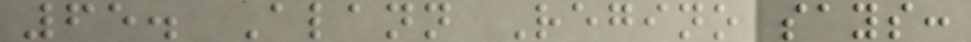65. Alann Regino says:
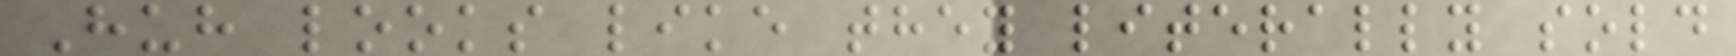Huh looks like they literally sold
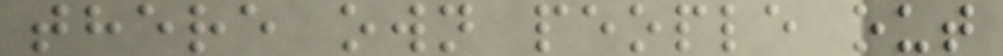there own people out
